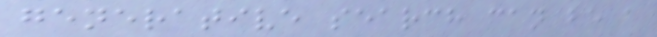generative search can be a
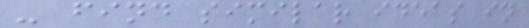- find similar ideas in
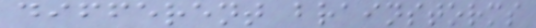different brainstorms
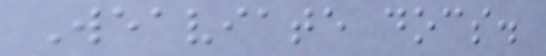Weaviate docs.
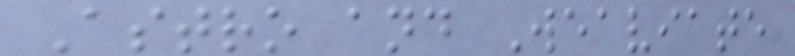Astro and Weaviate
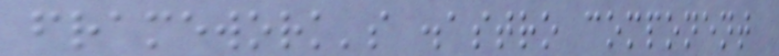framework's .astro component
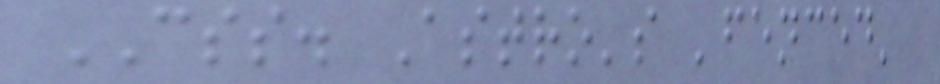CSS. Astro's 'fenced'
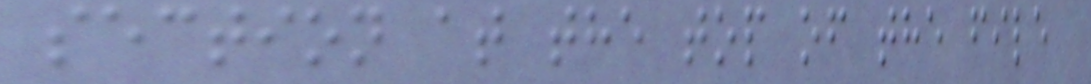section at the top of the file
